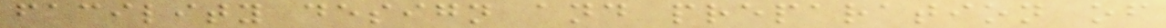facility design and preparation of
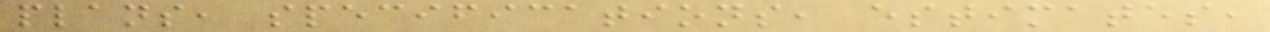plans, specifications, estimates,
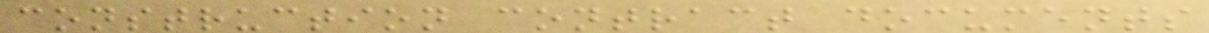construction contract documents
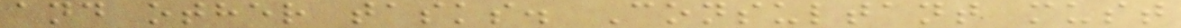and other tasks. Consultant must
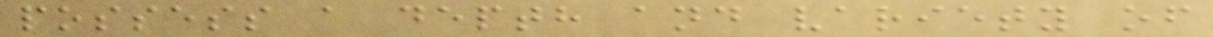possess a depth and variety of
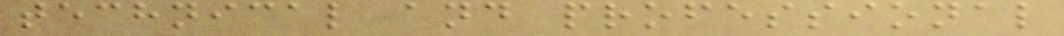technical and professional
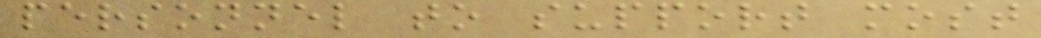personnel to support most
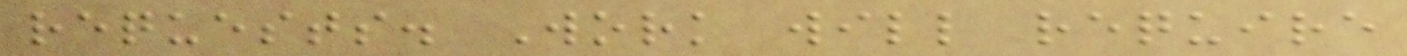requests. Work will require
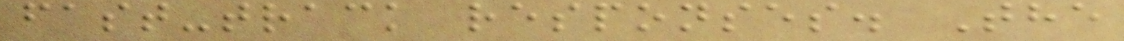fast-track responses. The
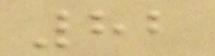82
